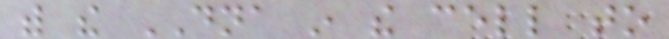with the DNA in the cell to
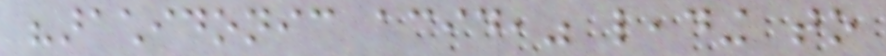"arachidonic acid," leading to
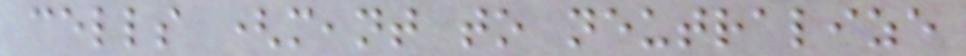cells (meant to neutralize
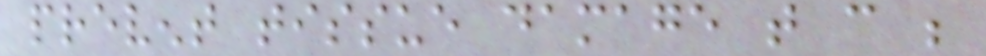prevent tissue damage that can be
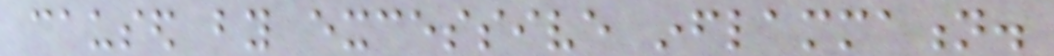caused by excessive inflammation.
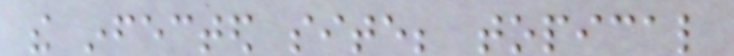the infected site; topical
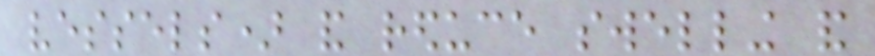vessels) and reduce swelling and
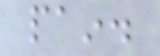pain.
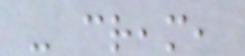- cream,
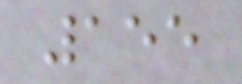155
